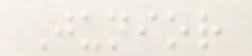Junior
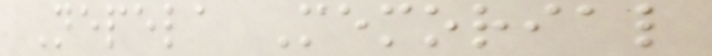Nepela Memorial
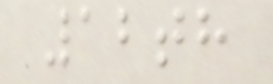12th
